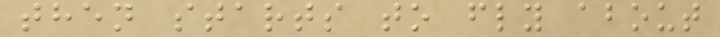then starts to fly about
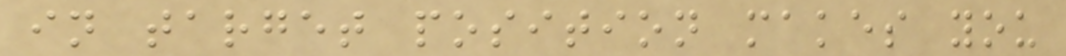in target position makes you
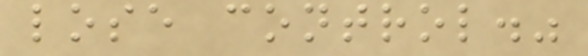lose control."
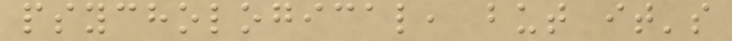psychological, but it's
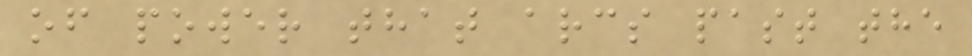of power that arcs past the
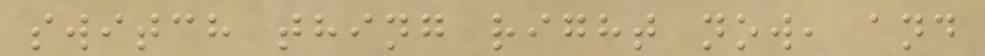switch thing right now, and
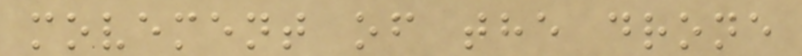movement of the drone
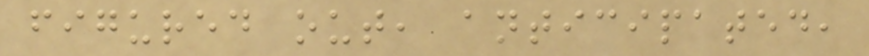figured out, anticipated,
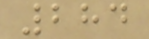284
